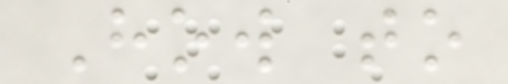How to
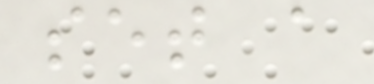set a
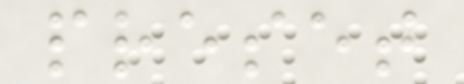preset
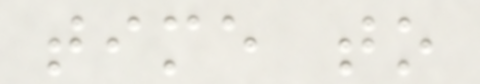time to
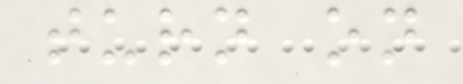turn on
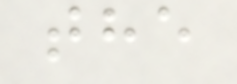the
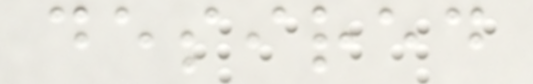desired
